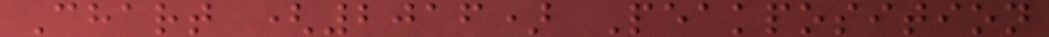Chart (2016) Peakposition
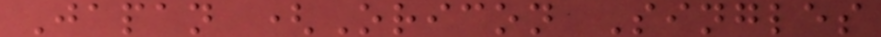Japan (Oricon Singles
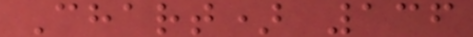Chart) 136
